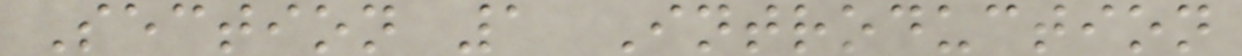Section 1 Introduction
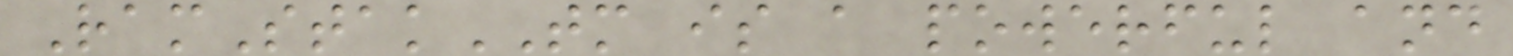RamStakTM is a powerful and
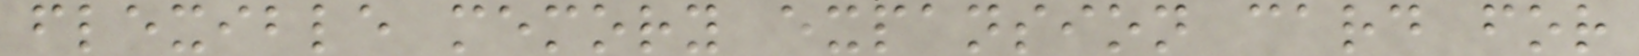flexible memory expansion card for
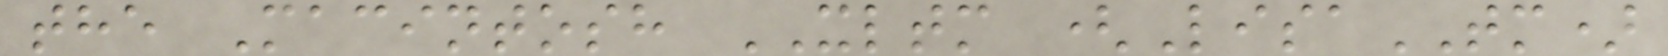the Macintosh XLTM (LisaTM)
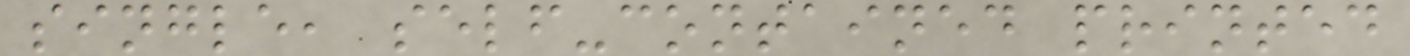single, self-contained printed
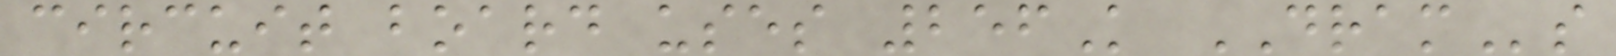circuit board uses 256K DRAMs
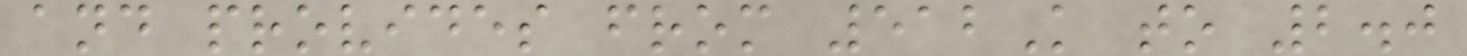and provides from 512K to 2.0
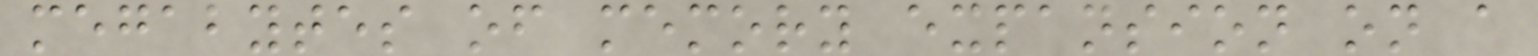megabytes of memory expansion on a
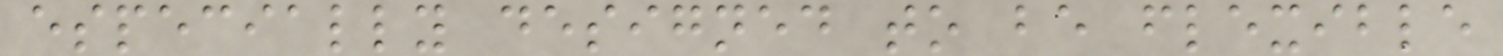especially designed to be flexible
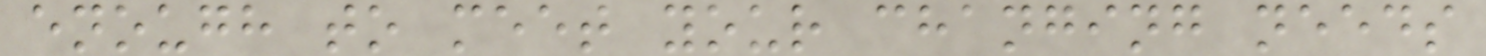enough to meet your changing needs
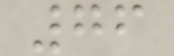76
